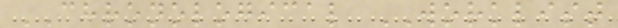CHRONOLOGICAL WORKLIST
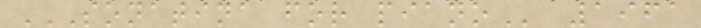SONATINA FOR PIANO 1961
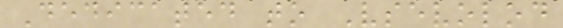Dedicated to Vsevolod
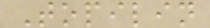Topilin
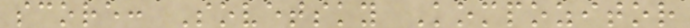score: Sovetsky Kompozitor
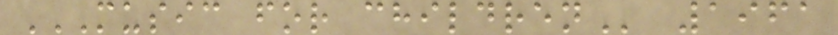MUSIC FOR CHILDREN 1961
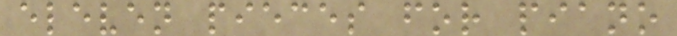eleven pieces for piano
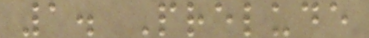1. Prelude
